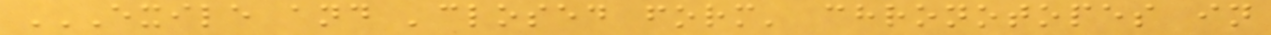EXILE AND 'CLOSED FORM' CHRONOTOPES IN
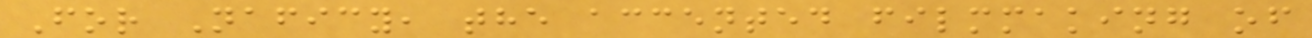For Naficy, the accented filmmaking of
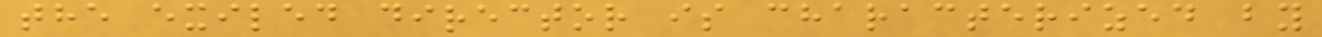the exiled director is characterized by
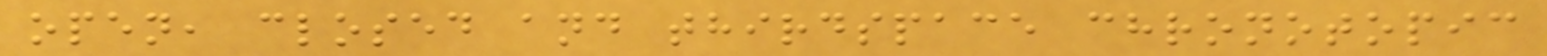open, closed and thirdspace chronotopic
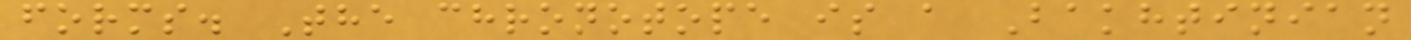forms. The chronotope is a Bakhtinian
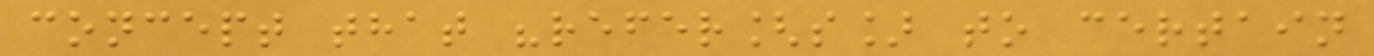concept that "refer[s] to certain
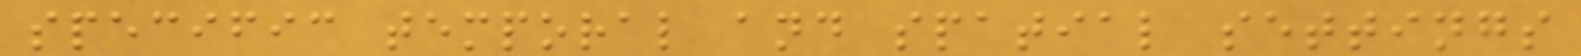specific temporal and spatial settings
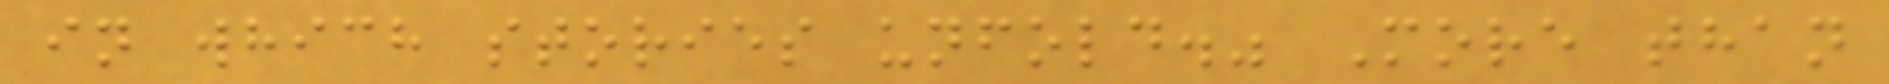in which stories unfold." More than
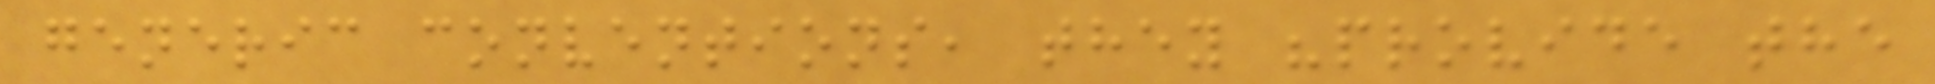generic conventions, they "provide the
